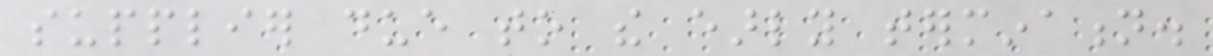supplier due to the early termination.
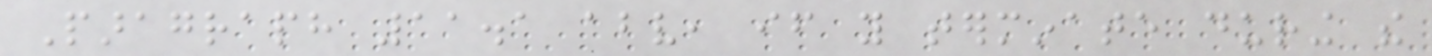Paragraph 11.1 above, if you terminate during the
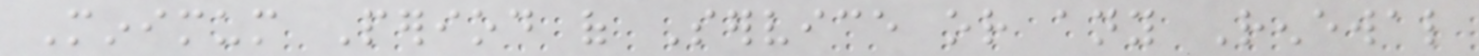Minimum Period of Service or any Renewal
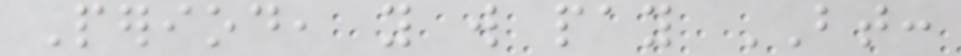Period, you will pay BT:
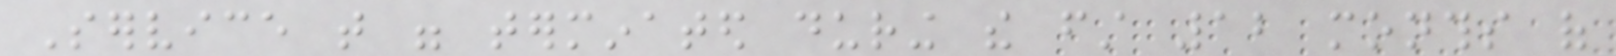Service that were terminated during the first 12 months of
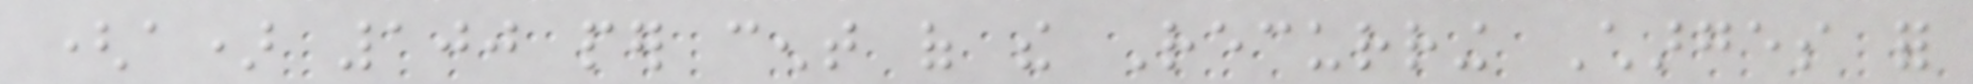(a) 100 per cent of the Recurring Charges for
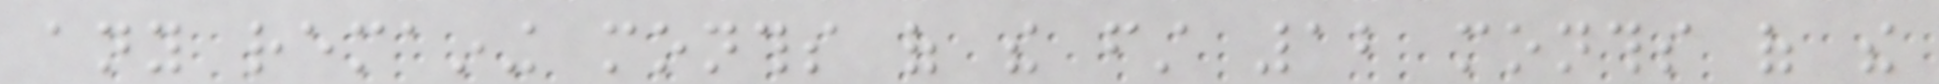any remaining months of the first 12 months of the
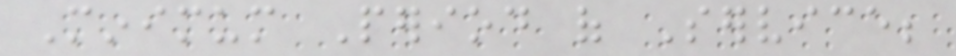Minimum Period of Service;
